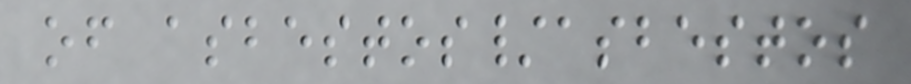of asbestos/asbestos
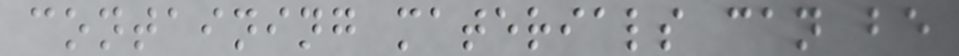containing materials can be
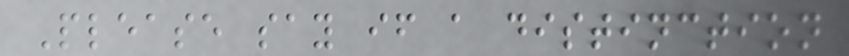Please say if a distinction
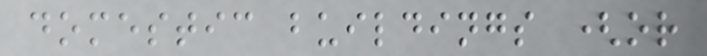domestic buildings (or
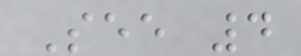See 4
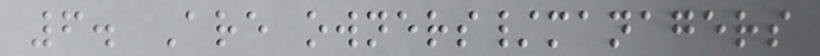6. Are owners/managers
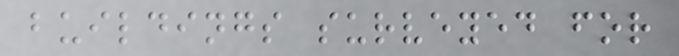buildings surveyed for
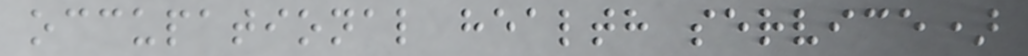occupational health service)
